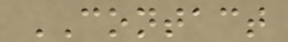CONTACT
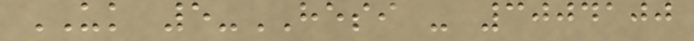UK 5-HESI - 3004100
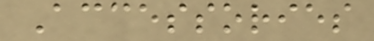Accessories
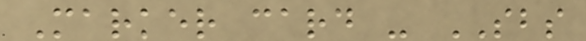Marker card - SBS
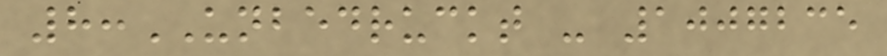8:UNBEDRUCKT - 1007235
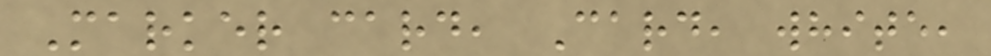Marker card, Card, white,
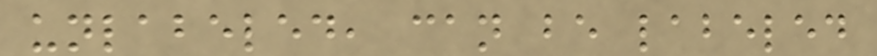unlabeled, can be labeled
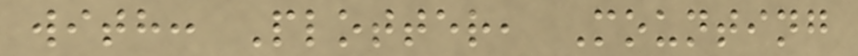with: Plotter, Mounting
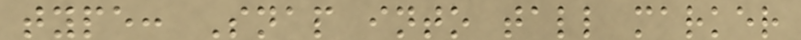type: Snap into tall marker
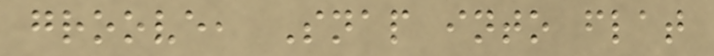groove, Snap into flat
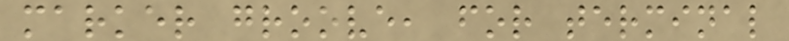marker groove, for terminal
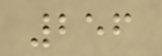256
